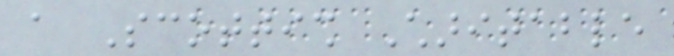a Scottish Charitable
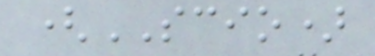(SCIO)
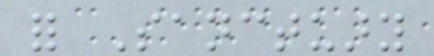for Sanctuary
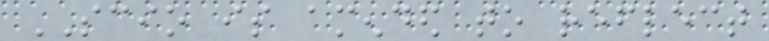SCIO is amended to reflect
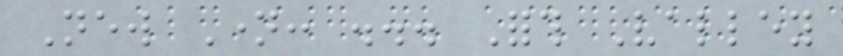New Name: ... Forth Valley
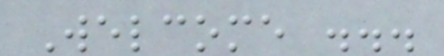Welcome ...
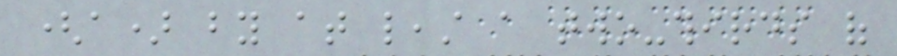(a) by at least a two-thirds of
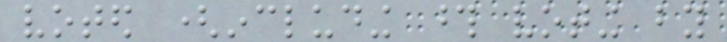voted (including those voting by
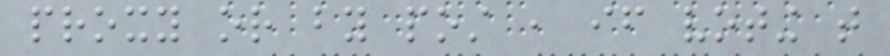proxy or by post , if voting that
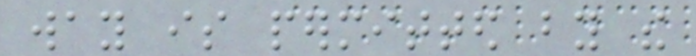way is permitted by the
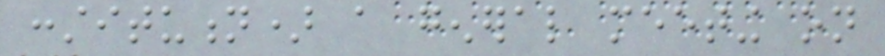constitution) a general meeting on
